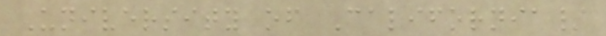University of California/
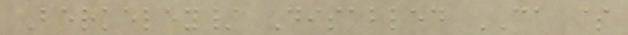Berkeley/ Disabled CA $
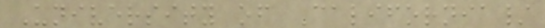University of California/
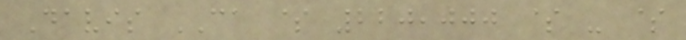Davis CA $ 220,000 $ - $
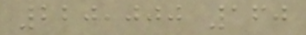220,000 160
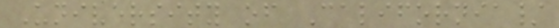University of California/
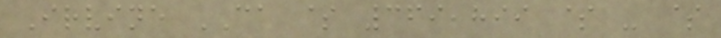Irvine CA $ 369,899 $ - $
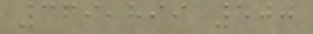369,899 500
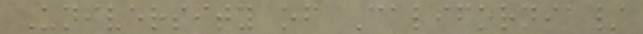University of California/
